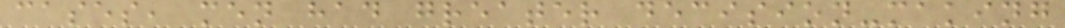cases, men had greater decision-making
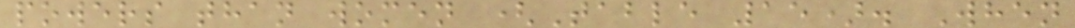powers than women (Table 15). When
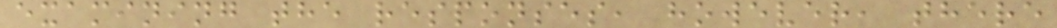examining the responses, however, there
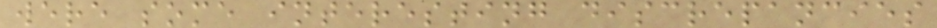were some interesting discrepancies
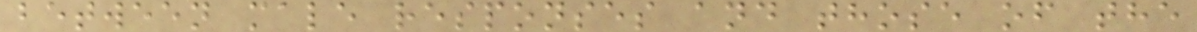between male responses and those of the
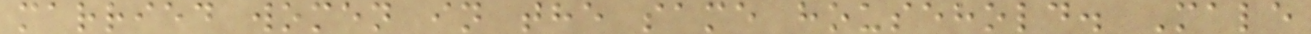married women in the same household. Male
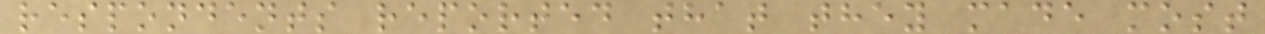respondents reported that they made most
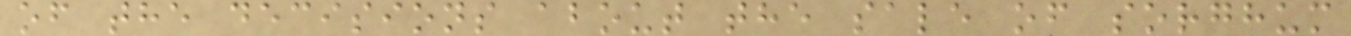of the decisions about the sale of sorghum
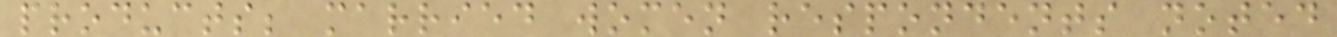products; married women respondents noted
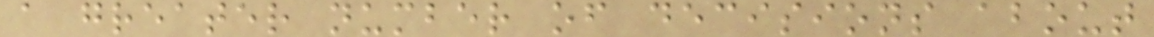a greater number of decisions about
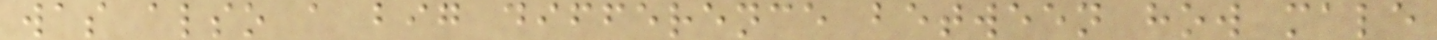was also a big difference between how male
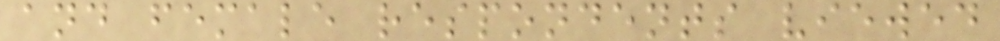and female respondents viewed
